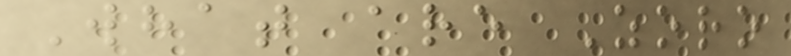What are Zoro
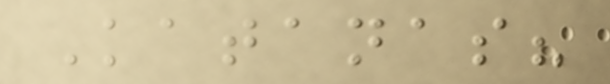Katanas?
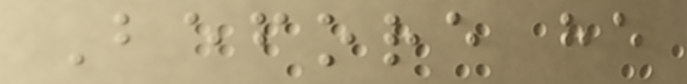Before he
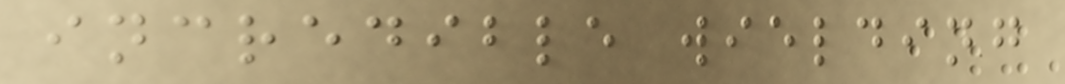incredible wielding
